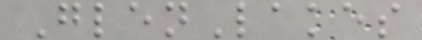GlenLakes
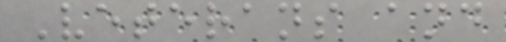Veterans and
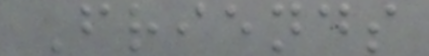Friends
